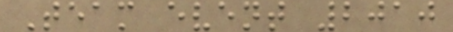Team event 2010
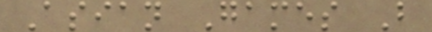Asian Games B
